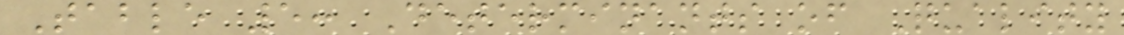Table 5: Determinants of Quality
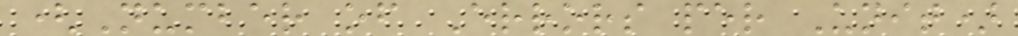(Number of Errors per Unit)
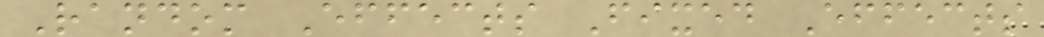Random Effects Fixed Effects
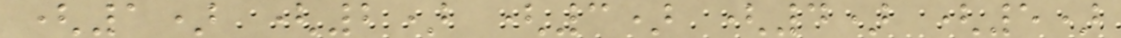(1) (2) (3) (4) (5)
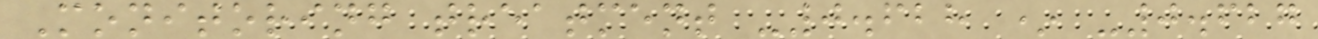Monitoring treatment -0.628 * -0.627
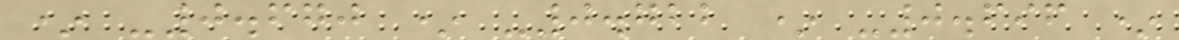* -0.670 * -0.722 * -0.696 *
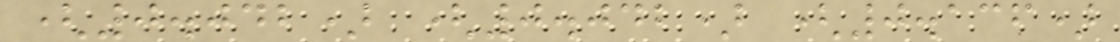(0.042) (0.042) (0.136)
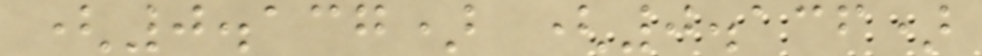(0.137) (0.136)
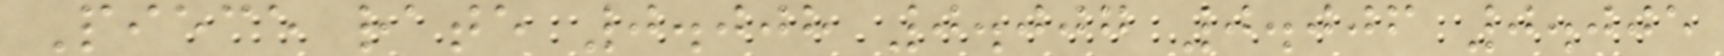Piece rate 0.008 0.007 0.006 0.005
